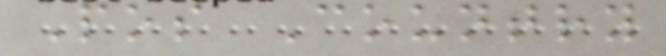Pos Country
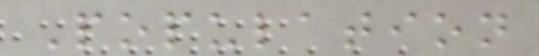Population
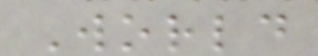World
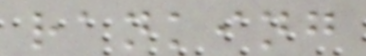ranking
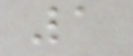1
